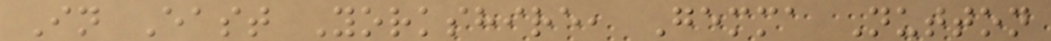In East Yorkshire, Gemma Nutton
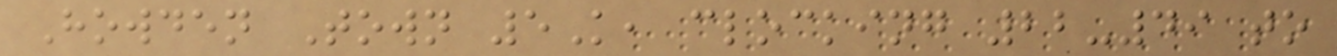Howden Town 5K, clocking 22-49 to
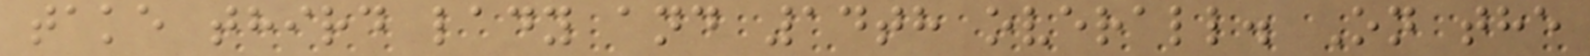take third lady and 14th overall. On the
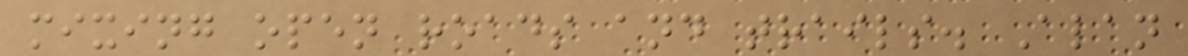mixing open roads and trails. Alan
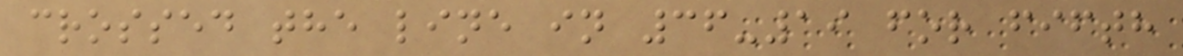crossed the line in 36-19 for fifth
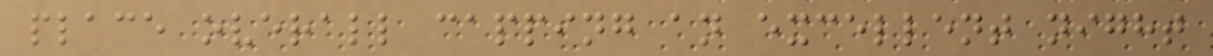place overall capping an excellent night
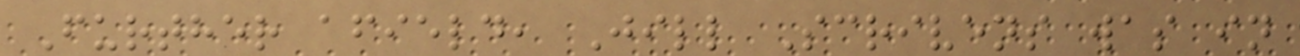Further afield, Jill Scrivens was in
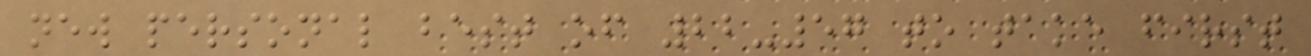new personal best of 22-57 to take first
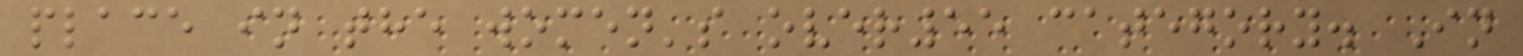place in the women's over55 category. In
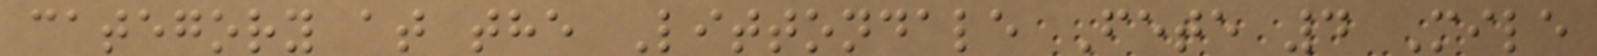category at the Littondale Fete 4 Mile
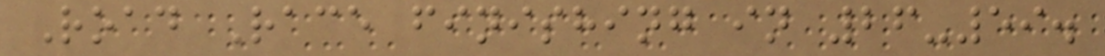Road Race finishing in 26-59.
